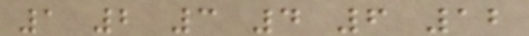1 2 3 4 6 12
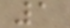1
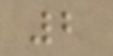2
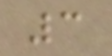3
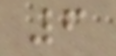6
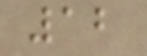12
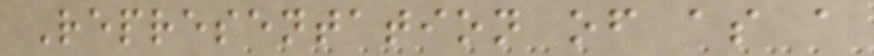Representation of as a
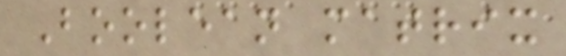Boolean matrix
